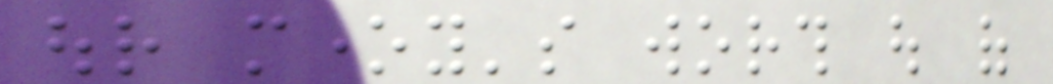our money's worth out of
